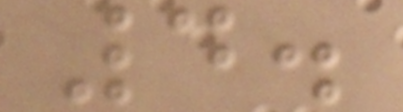4.
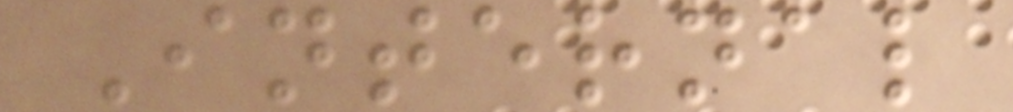Internal
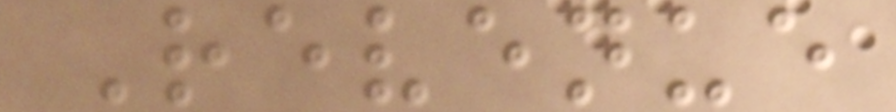Revenue
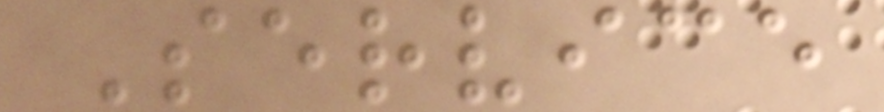Service
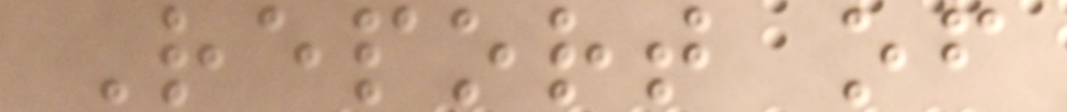Report of
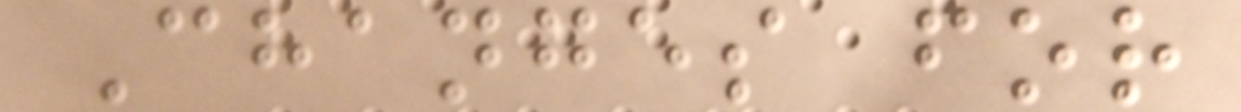Changes for
